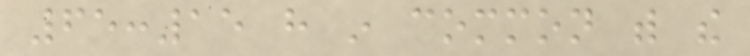65:15 have in common with the
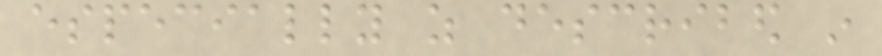especially as described in
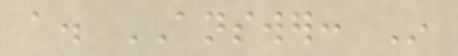a. ANSWER: In
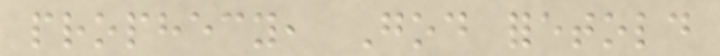prophecy, God foretold
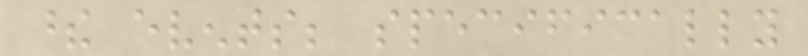these events; specifically
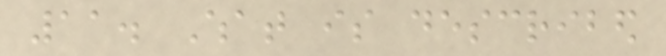11. What is described
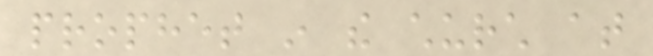prophet in the church at
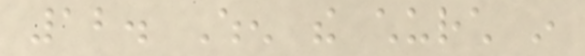12. When the church in
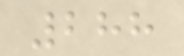288
